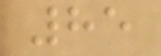85
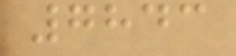7843
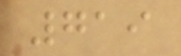719
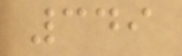349
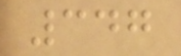347
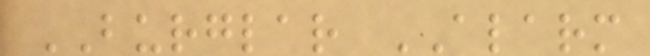BURGLAR ALARM
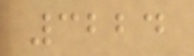3224
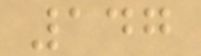147
